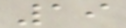19
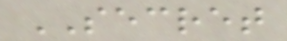SECRET
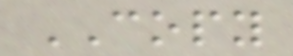COPY
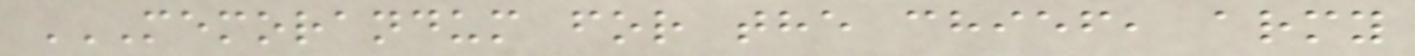MEMORANDUM FOR THE CHIEF, ARMY
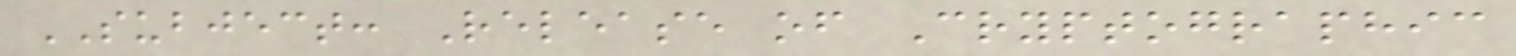SUBJECT: Release of Cryptographic
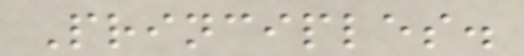Principles.
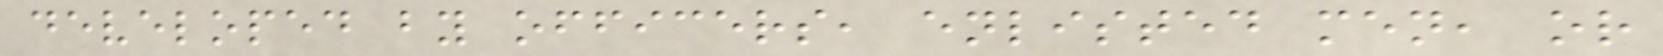developed by officers, enlisted men, or
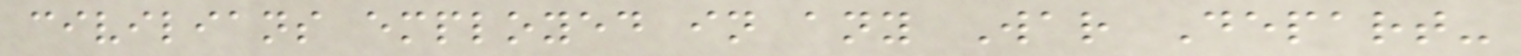civilians employed in any War Depart-
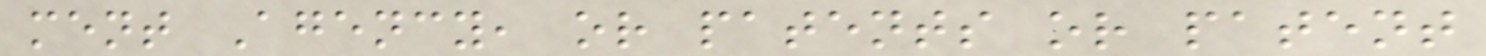ment Agency, or patents or patent
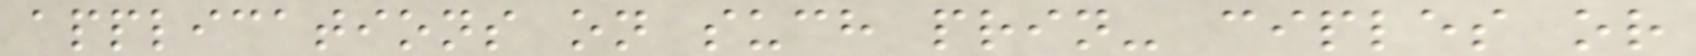applications on such prin- ciples or
